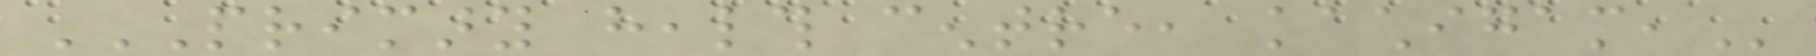PRIMARY HEALTH CENTRE, KACHIGAM,
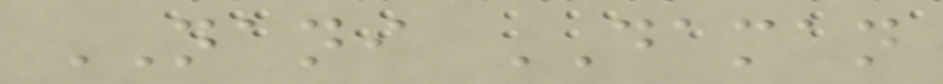NANI DAMAN
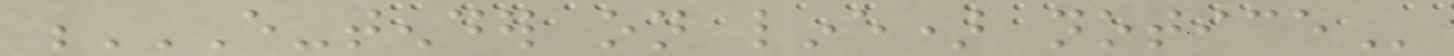E-TENDER ON LINE) NOTICE
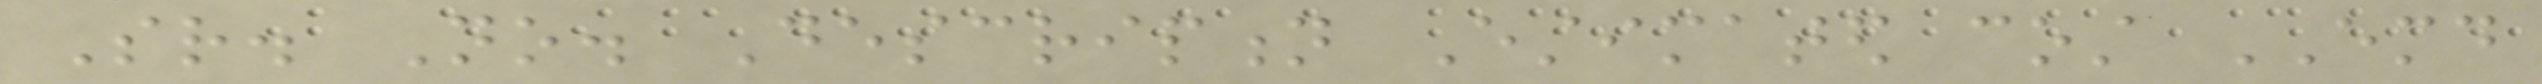Sr. No. Description Estimated cost EMD
